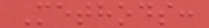Methods:
